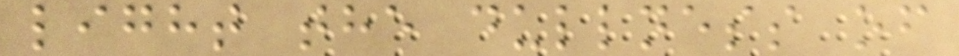light the dullness of
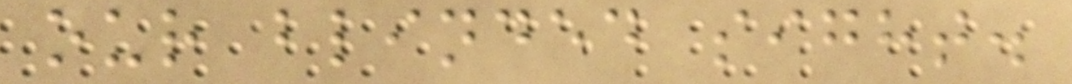our blinded sight.
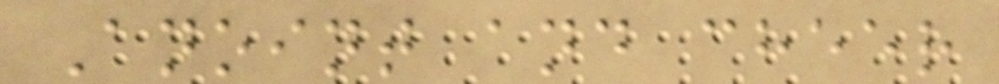Anoint and cheer
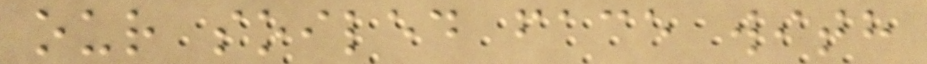our soiled face with
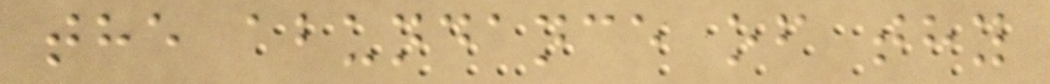the abundance of thy
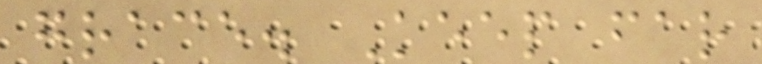grace. Keep far
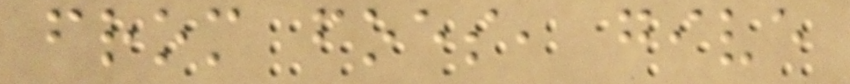from foes, give
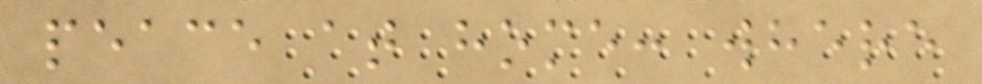peace at home: where
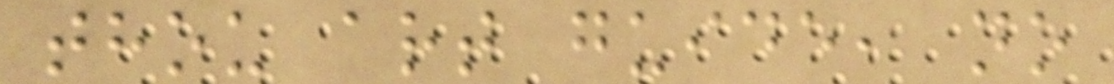thou art guide, no
